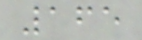165
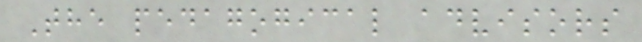The pedagogical advisors
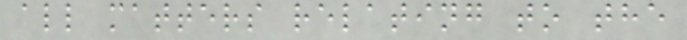all matters relating to the
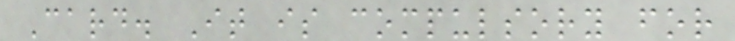Card. It is compulsory for
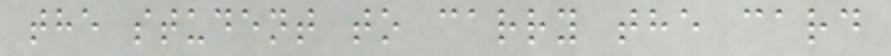the student to carry the card
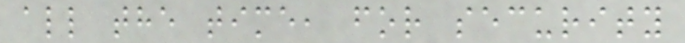all the time, for security
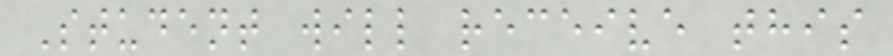Student will receive this
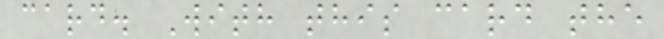card. With this card the
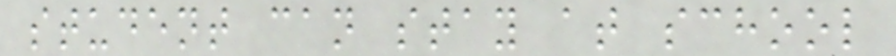student can stay at school
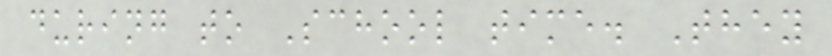during to School time. They
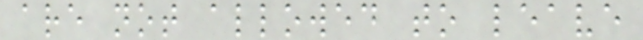are not allowed to leave
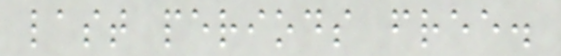last periods free.
